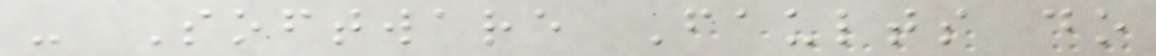- Software Faults do
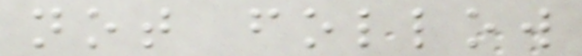not follow
